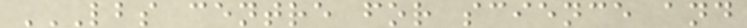LBS CENTRE FOR SCIENCE AND
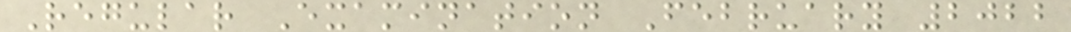Regular Examination February 2022
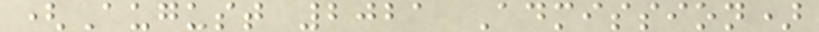(August 2021 Admission)
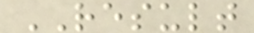RESULT
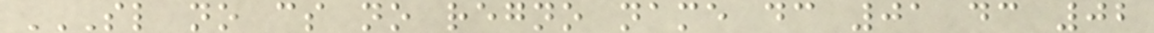SL NO CS NO REGNO NAME DC 01 DC 02
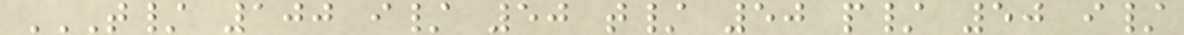T/ 100 I/ 50 T/ 50 P/ 50 I/
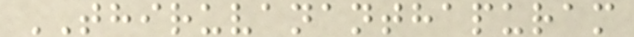THIRUVANANTHAPURAM
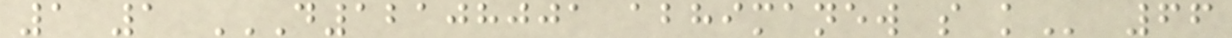1 1 D12108001 ABHIMANEW S K 66
